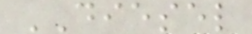DIESEL
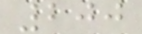200
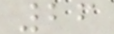26
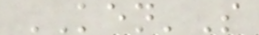KEN'S
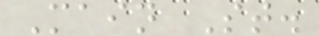Main St.
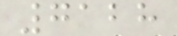7128
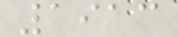1913
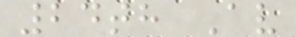24th Av
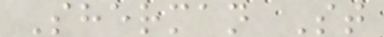Sherman St
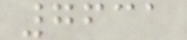7631
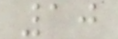10
